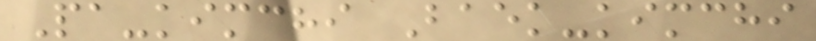Pa-kimchi Baek-kimchi
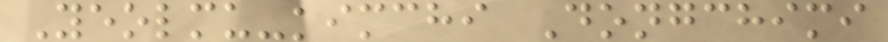Yeolmu-kimchi Dongchimi
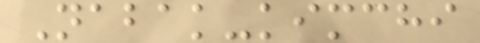Nabak-kimchi
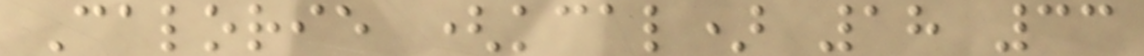Calorie (kcal) 18 33
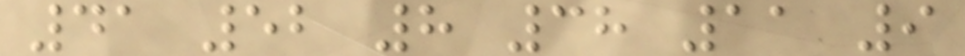41 52 8 38 11 9
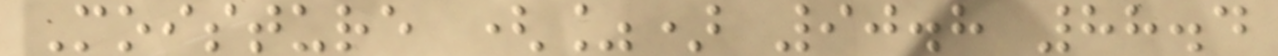Moisture (%) 90.8 88.4
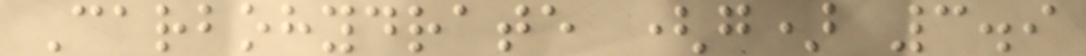Carbohydrate (g) 3.9
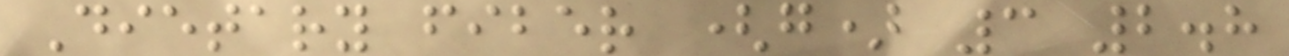Dietary fiber (g) 3 2.8
